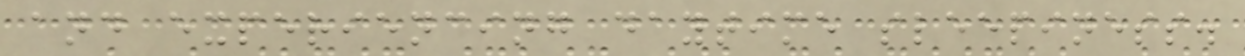and experiencing daytime sleepiness.
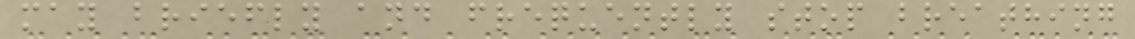may briefly and frequently stop breathing
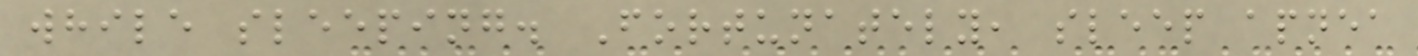while sleeping. Fortunately, sleep apnea
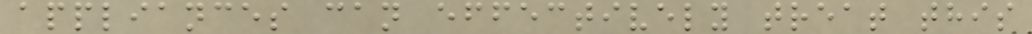appliances can effectively treat this
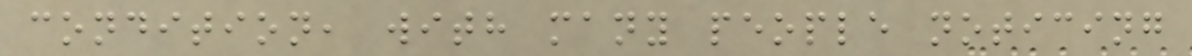condition, with many people noticing
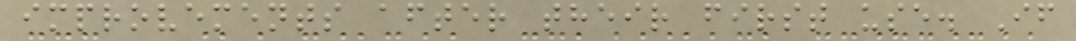improvements after their first use. If
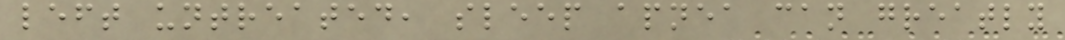left untreated, sleep apnea can greatly
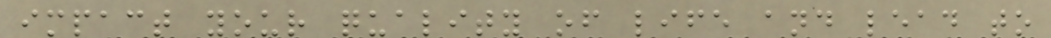impact your quality of life and lead to
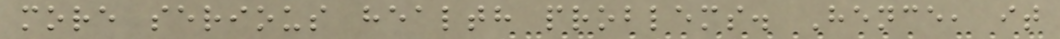more serious health problems. Hence, it
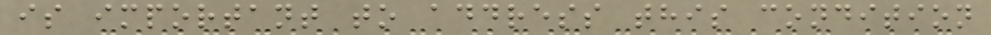is important to address this condition
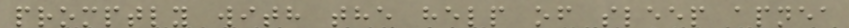promptly with the help of sleep apnea
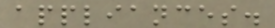appliances.
